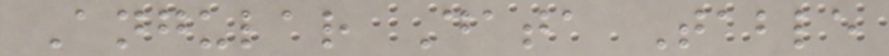Angular Data Table
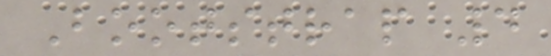Bootstrap 4
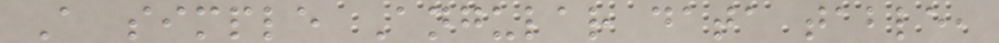A simple Angular data table,
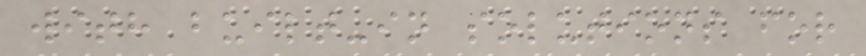with built-in solutions for
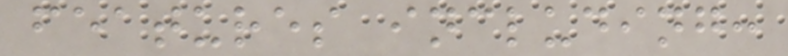features including:
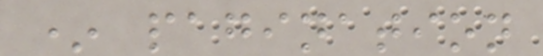* pagination
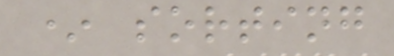* sorting
